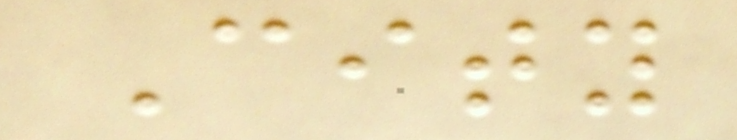City
